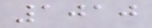1010
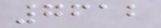7612
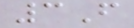3F
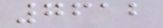7612
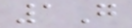1G
